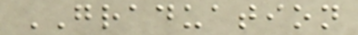GRADUATION
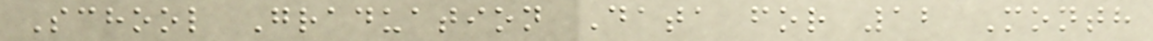School Graduation Data for 12 Month
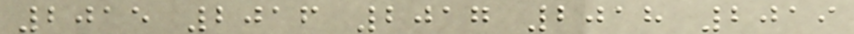2015 2016 2017 2018 2019
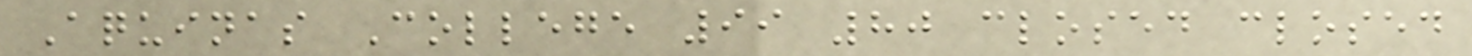Aquinas College 99 80 closed closed
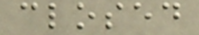closed
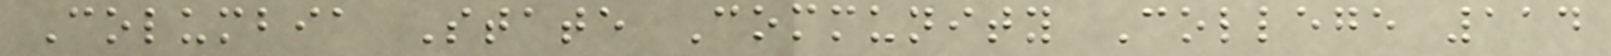Columbia State Community College 114
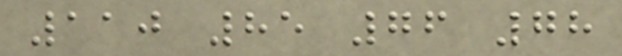110 85 76 78
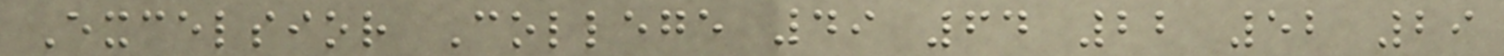Excelsior College 49 64 22 52 29
